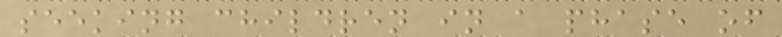seeking children in a phase of
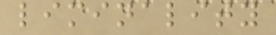liminality
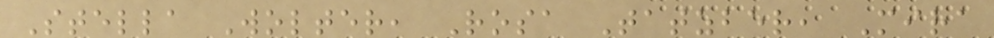Stella Wolter, Rosa Tatzber, Mira
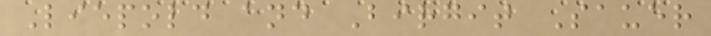Liepold and Birgit Sauer
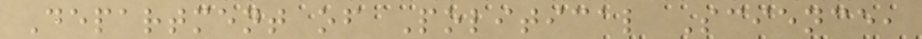Department of Political Science,
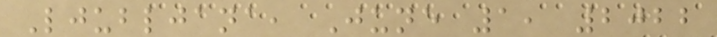Ljubljana, June 1, 2022
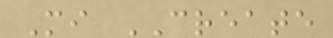Mi CREATE
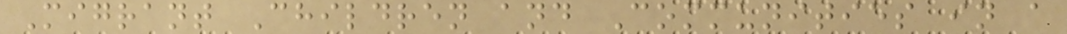Migrant Children and Communities in a
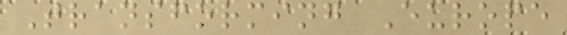Transforming Europe
